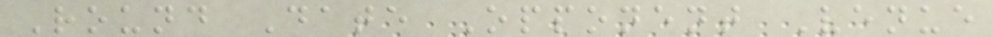Round Date Opponent Venue
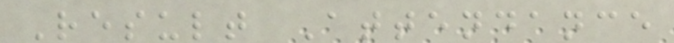Result Attendance
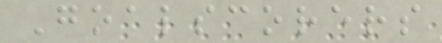Goalscorers
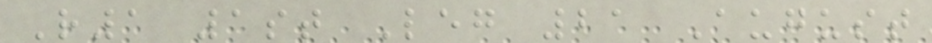R1 1st Leg 21 August
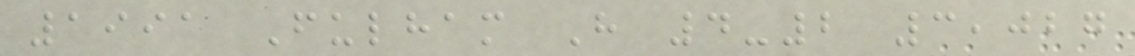1991 Fulham H 4-2 3,027
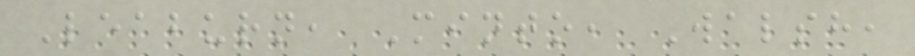Leaburn, Minto, Walsh,
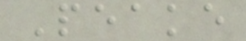Peake
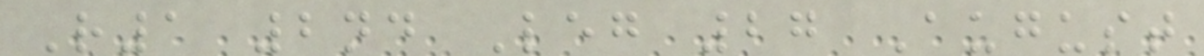R1 2nd Leg 27 August
